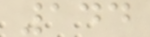144
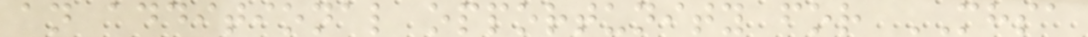an additional opportunity for MHSA
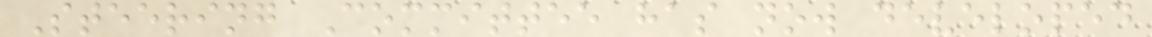Steering Committee has now developed
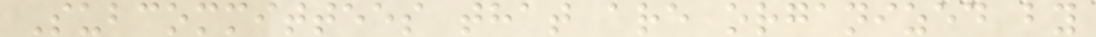Subcommittees that are organized by
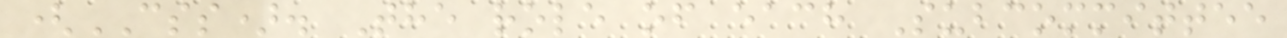(CSS). The role of each Subcommittee
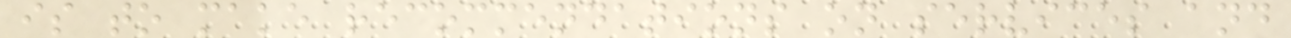is to make recommendations on services and
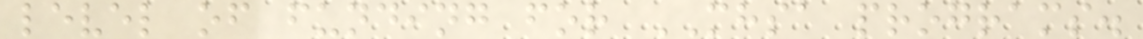level of funding for MHSA programs.
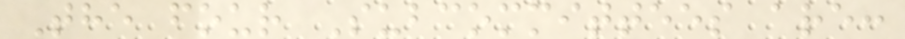The four Subcommittees are:
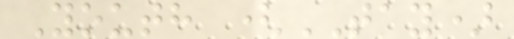Youth (TAY)
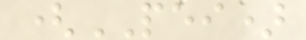(PEI)
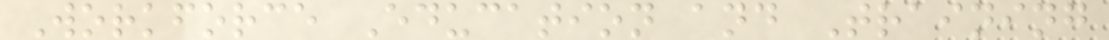Workforce Education and Training
